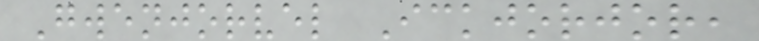Gwenjorvel Ickjorjor,
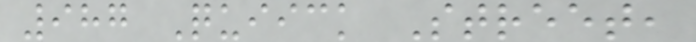987 Quiick Street,
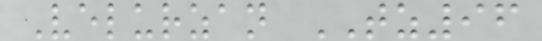Velurzan TZ96
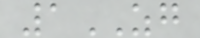1ZG
